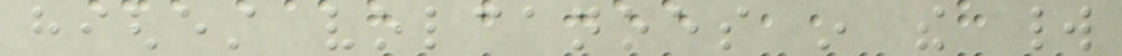highest volcanoes in the world
